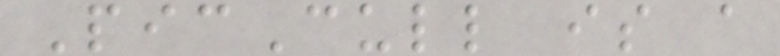PicCull is a
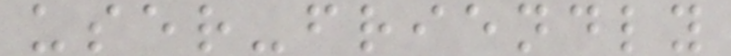user-friendly
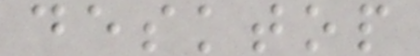desktop
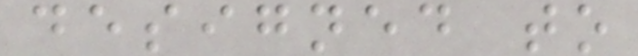designed to
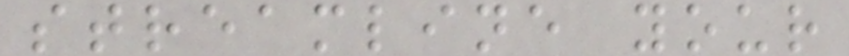streamline your
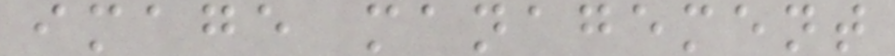image management
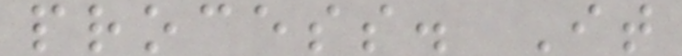process. It
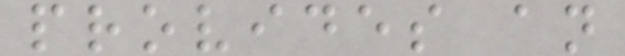provides an
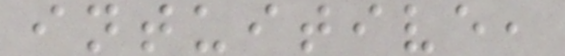intuitive,
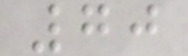70
